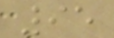95
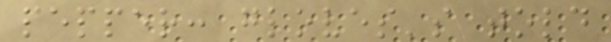pepper: gloves's told
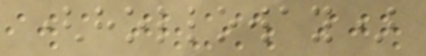(holloway)
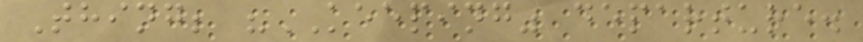Thing; "KEEPING" departure.
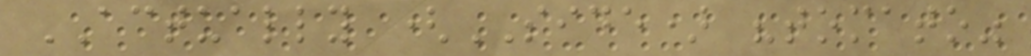ACTUALLY (SIDE) "tomato"
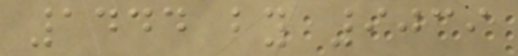1444 by 9039
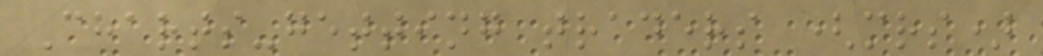Charts-getting traders (mrs)
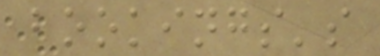bookings's
